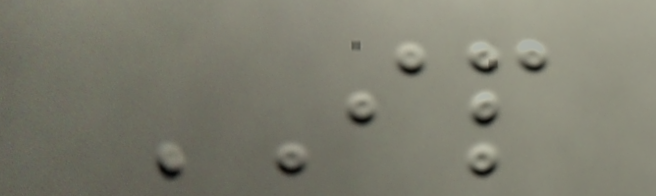IP
